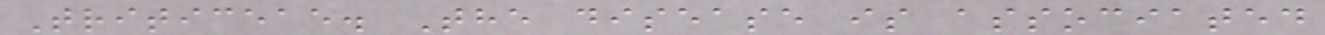Triticeae. The disease is associated
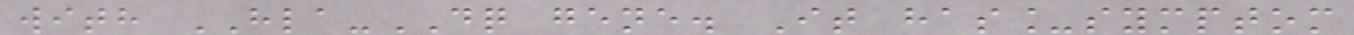with HLA-DQ gene. It has_symptom
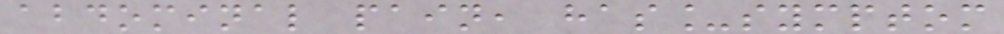abdominal pain, has_symptom
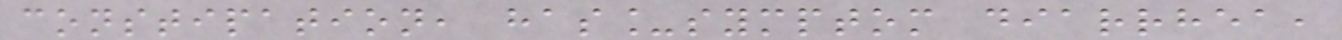constipation, has_symptom diarrhea,
